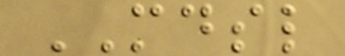MDSL
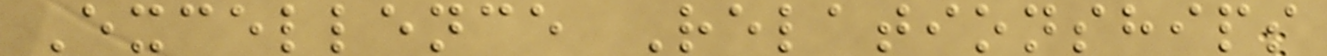Excellence Relationships
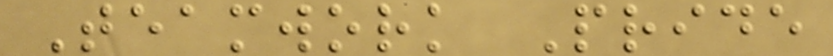Teamwork Pride
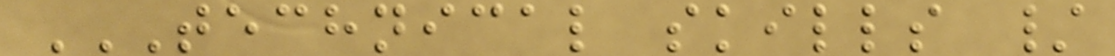TECHNICAL SKILLS /
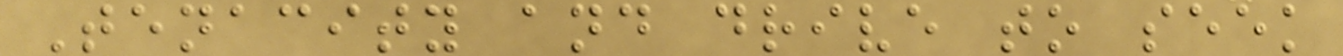Tenacity and drive to seek
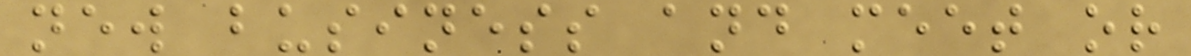new business and meet or
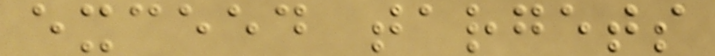exceed targets
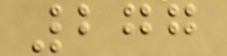277
